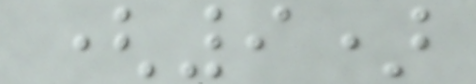(9)
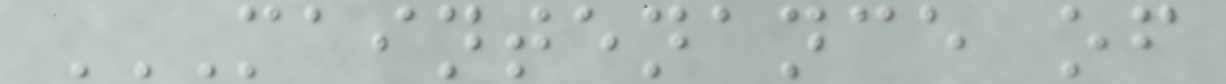MAINTENANCE OF
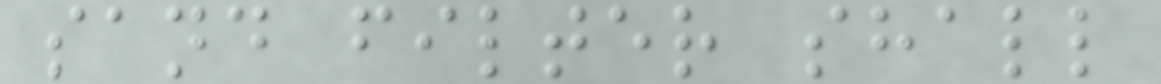sand filter shall
